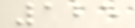125
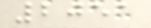2051
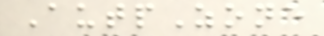AutpZone
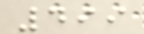499
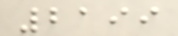2199
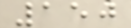150
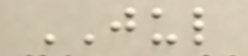JUL
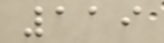119
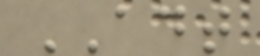ADT
